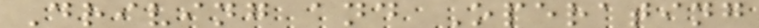Driving and Operating
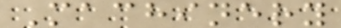Machinery
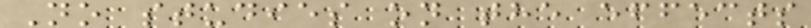No studies on the effects
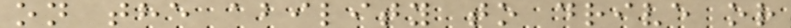on the ability to drive or
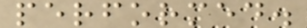performed.
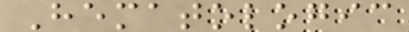Hematologic
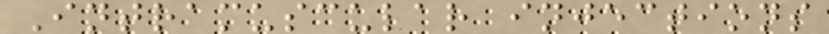Intramuscular injections
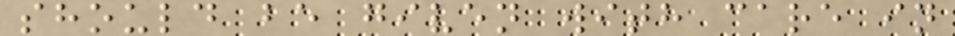should be given with care in
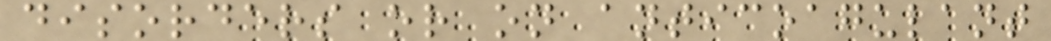disorders or on anticoagulant
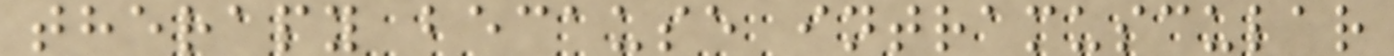therapy because intramuscular
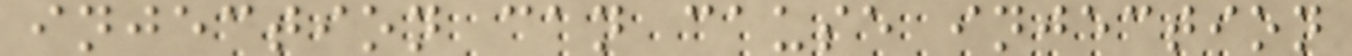injection can cause injection
